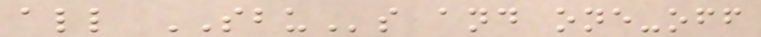all SBUs and one-off
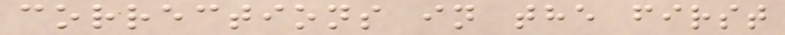corrections in the first
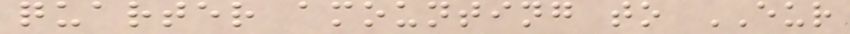quarter amounting to EUR
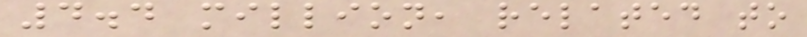4.4 million, related to
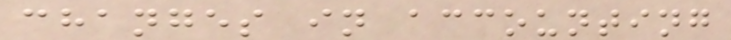changes in accounting
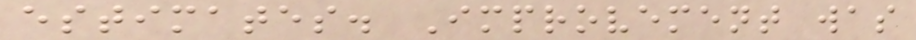estimates. Improvement was
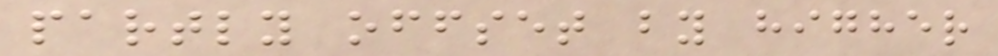partly offset by higher
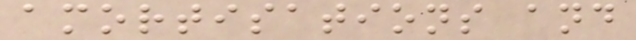amortisations and
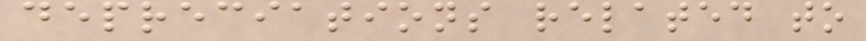depreciations related to
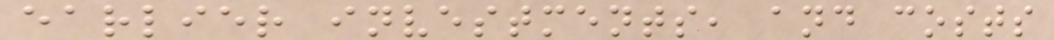earlier investments, and costs
